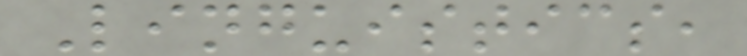Linguistics,
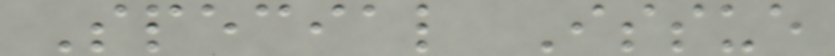Special Issue
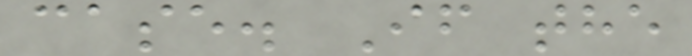case. If the
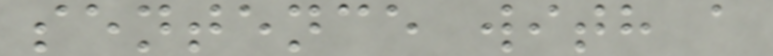sentence with a
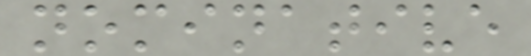nominative
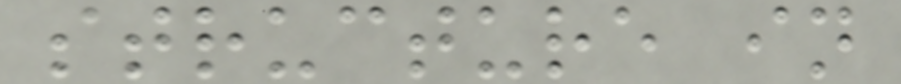structure in
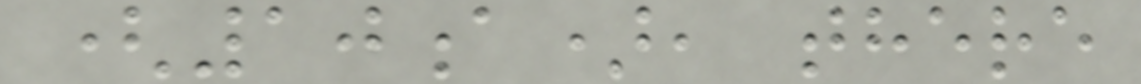(10a), there
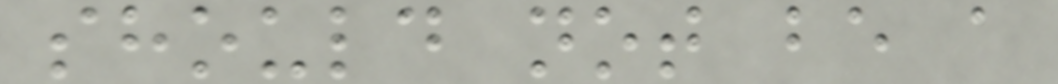should not be a
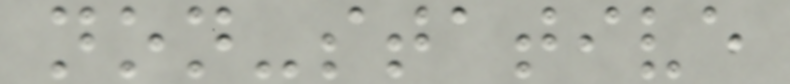non-stative
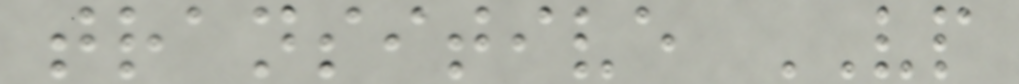transitive VP
